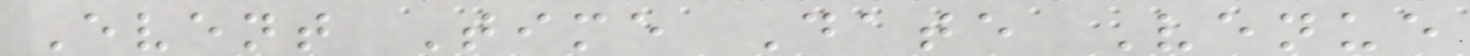Event Time Date Venue
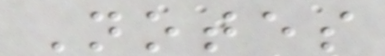Notes
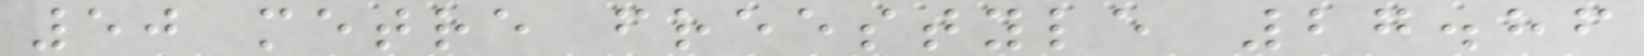50 metre freestyle 27.86
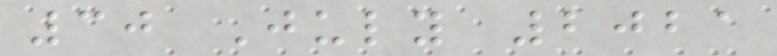30 July 2021
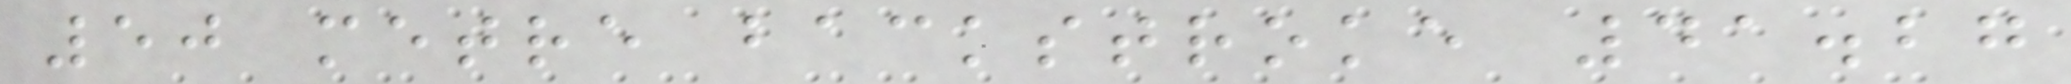50 metre backstroke 41.27
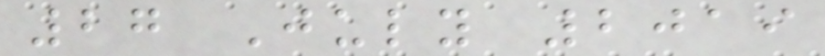27 July 2019
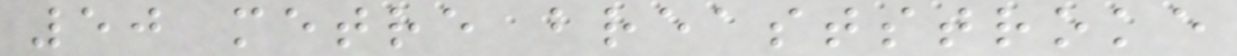50 metre breaststroke
